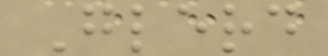Glerd
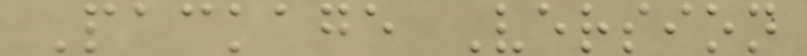Package Version
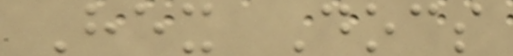Hex Docs
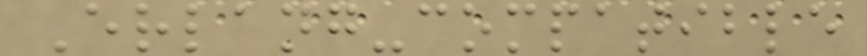Erlang-compatible
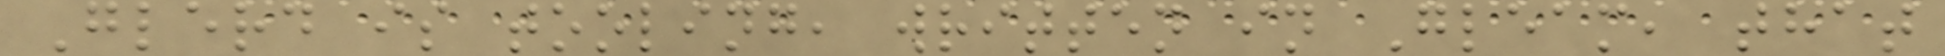Glerd is tooling, written in Gleam, that
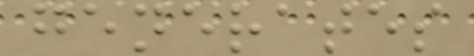generates
